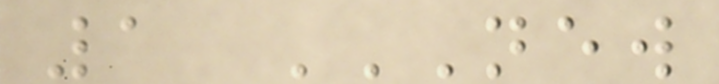1 NEW
